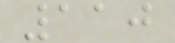110
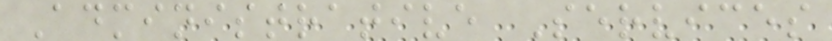Administrative Services
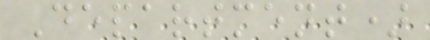Department)
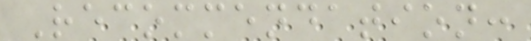Recommendation:
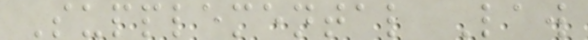Supplemental Law
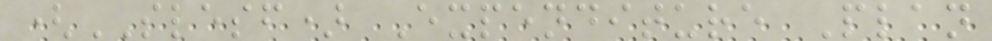(SLESF) Expenditure Plan
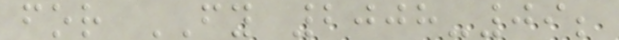for FY 2008-09;
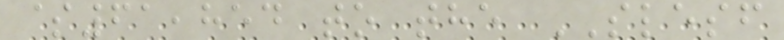$61,854 to the SLESF
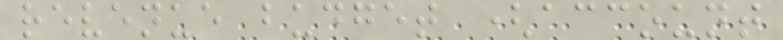revenue budget (account
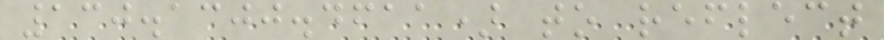130.1300.4611) to reflect
